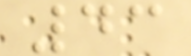43
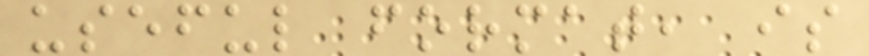useful format, is
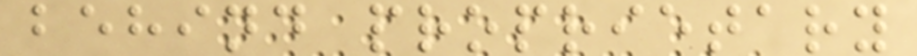behind proprietary
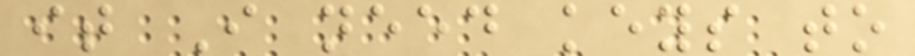it I need keys to
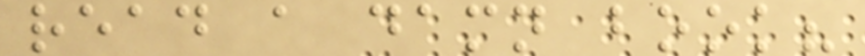read a damn book?
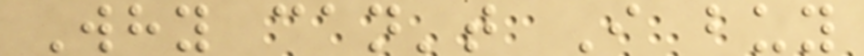Why can't I buy
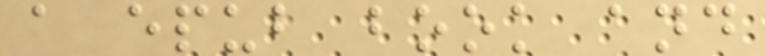a epub book and
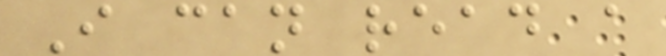I can read a
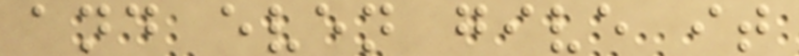and even give it
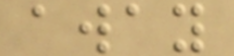away
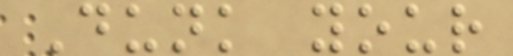Dunk your
